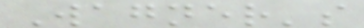Wagner's
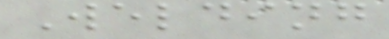Welding
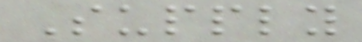Supply
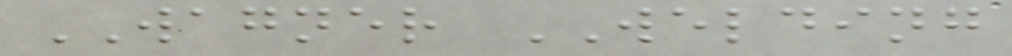WAGNER WELDING
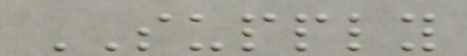SUPPLY
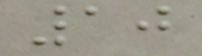10
